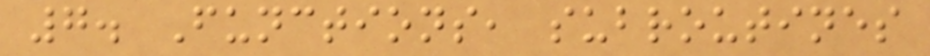7. Functions, subroutines
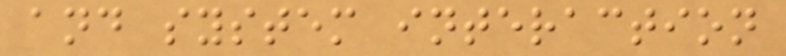and system interaction
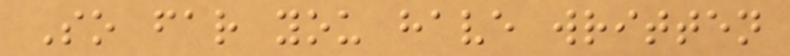So far you have written
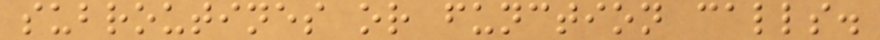subroutines or function calls.
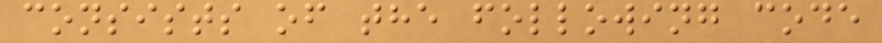consists of the following code
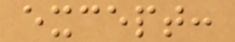except:
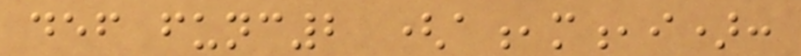def func2 (a,m,i):
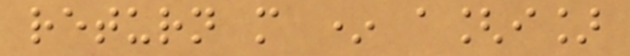return m * a[i]
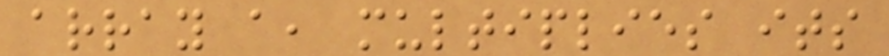array a, multiplies its
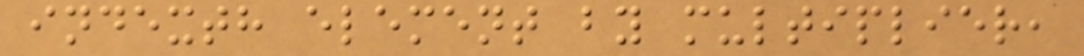indexth element by multiplier,
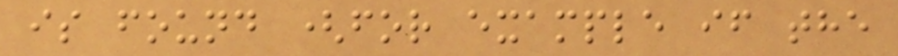is found (for example if the
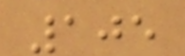105
